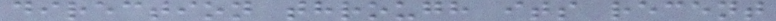direction through its recent
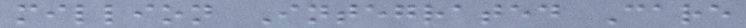million Integrated Care
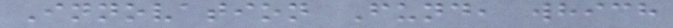Innovation Fund, which
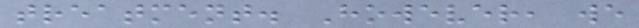treatment. However, we
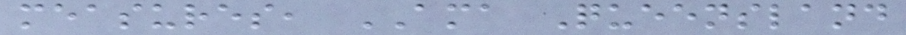measures, AMA Queensland
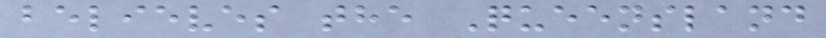believes the Queensland
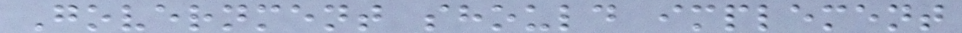Government should implement
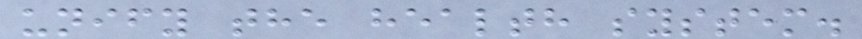unify the health system.
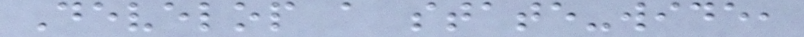Develop a state-wide,
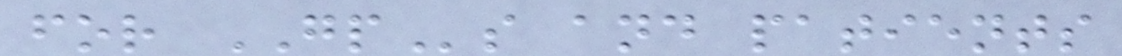for GPs and patients
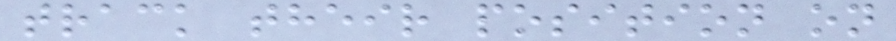track their position on
